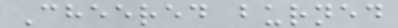Cheered burned
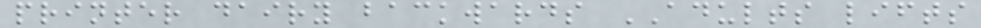printer dairy backwards ADULTS lifts
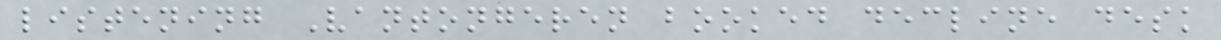listening Vantongeren booked decline desk
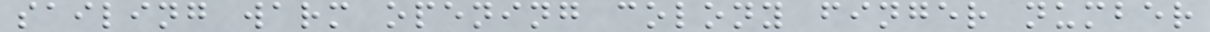sailing warm opening colony finger number
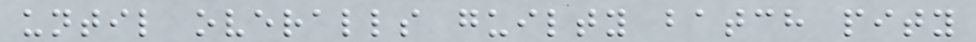until overalls guilty batch pity
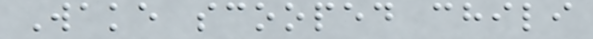Wake scooped chili
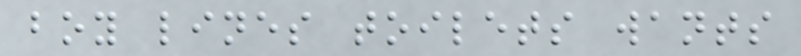boy lines toilets wants
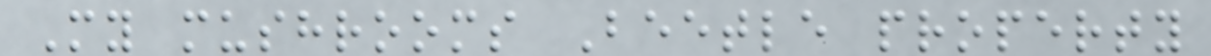My mushrooms Beetle property
